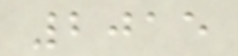2015
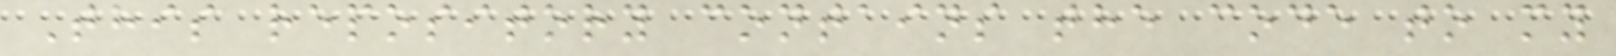This repository contains the code to my
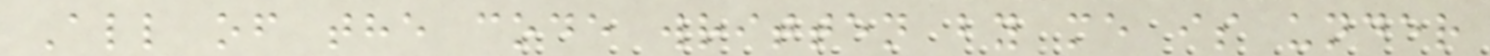All of the code written by me is under
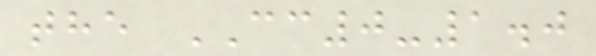the CC0-1.0
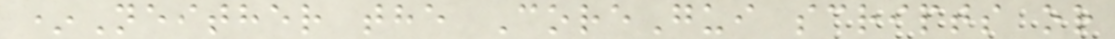*Neither the CoreGui scripts or
